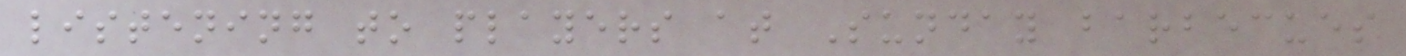listening to players at Sunday barbecues
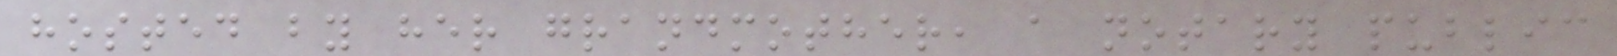hosted by her grandmother, a notary public
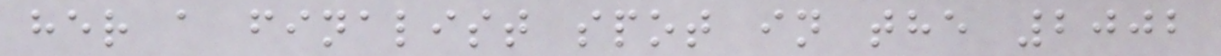her a finalist spot in the 2002
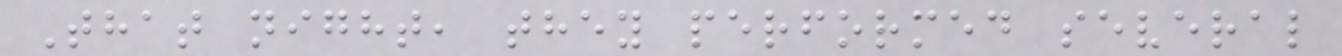That night, they performed several
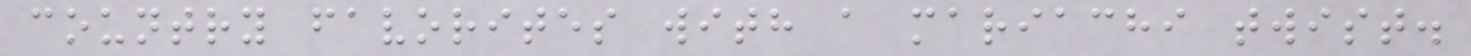country favorites with a mariachi twist.
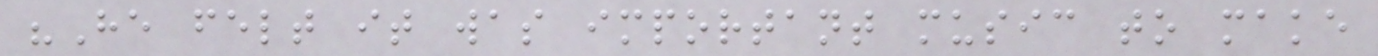"He felt it was important music to make
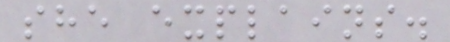she explains.
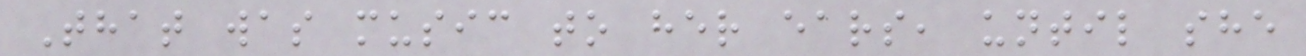That was music to her ears, until she
